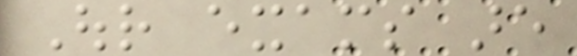Our exams are
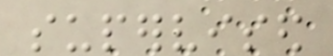supervised
